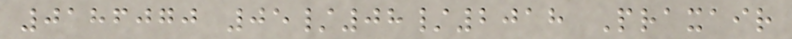0186070 05/08/2018 Praxair
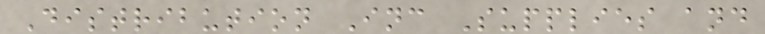Distribution Inc Supplies and
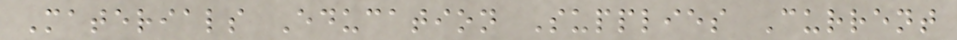Materials Education Supplies Current
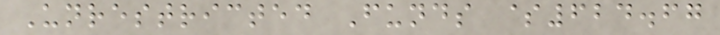Unrestricted Funds $624.67
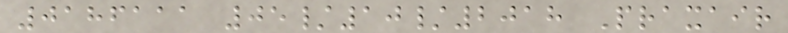0186111 05/10/2018 Praxair
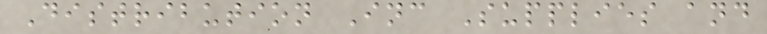Distribution Inc Supplies and
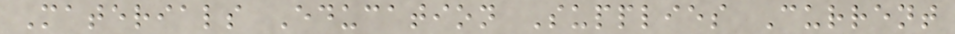Materials Education Supplies Current
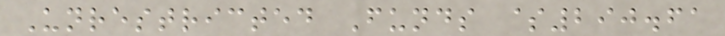Unrestricted Funds $290.61
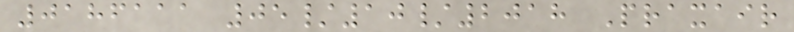0186111 05/10/2018 Praxair
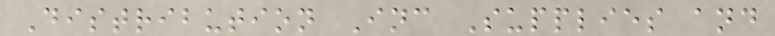Distribution Inc Supplies and
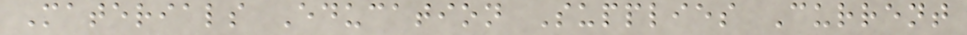Materials Education Supplies Current
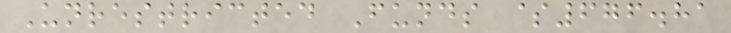Unrestricted Funds $676.81
